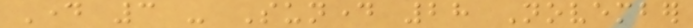Day 3 - Sunday 28 November
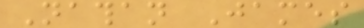Nathan James
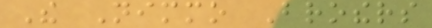The Nimmo Brothers
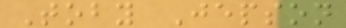Toby Jepson
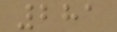281
